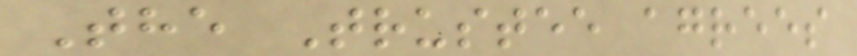The Trustee agrees
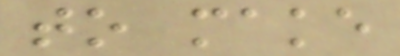to make
